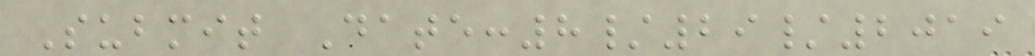Submit Date:8/29/2019
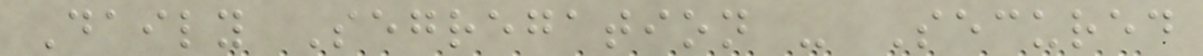Daily Segregation - Secured
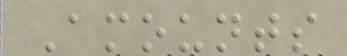Amounts
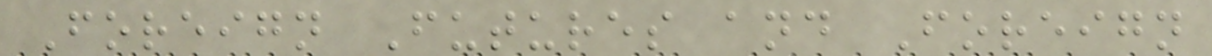Foreign Futures and Foreign
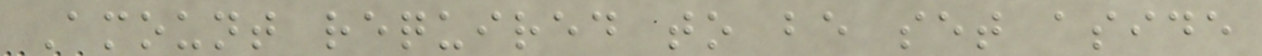Amount required to be set aside
